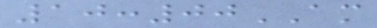10:00AM
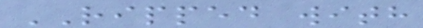RIPPED with
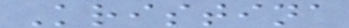Kristina
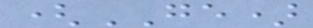(GE)
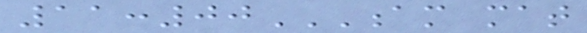11:00AM MAT
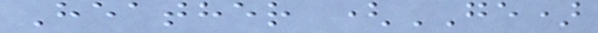Heather (GE)
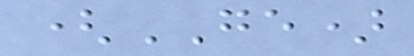(GE)
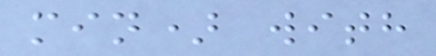min) with
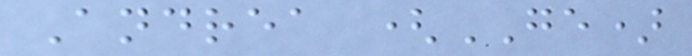Andrea (GE)
